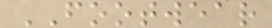FOOTWEAR
